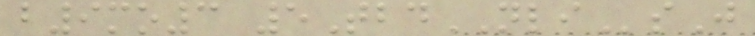b9mo3 5TbdNLIsJ
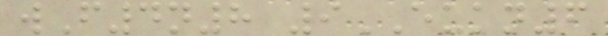wF4n8 9EUKN6
